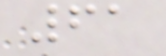61
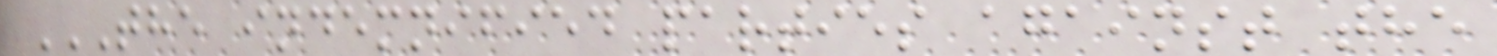THE INDEMNIFIED PARTIES AGAINST THE
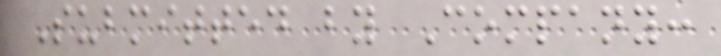Submitted by Company:
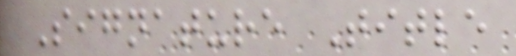Signature Title
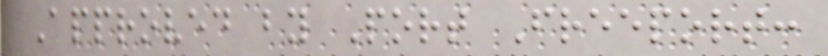Approved by Port Freeport:
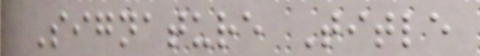Signature Title
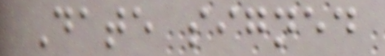Date signed
